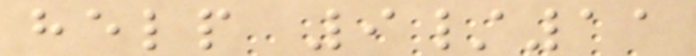help 9/11
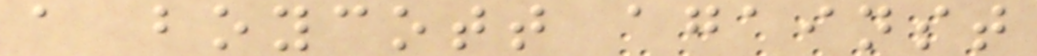a boycott against
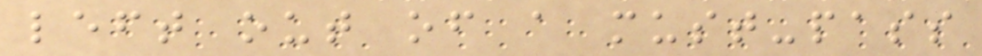left out of a must-pass
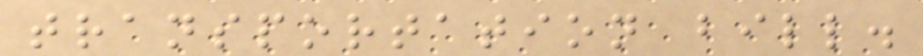transportation bill.
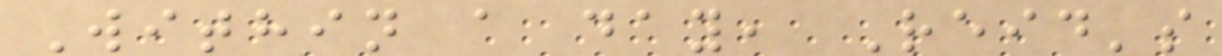Within a day, Reid's
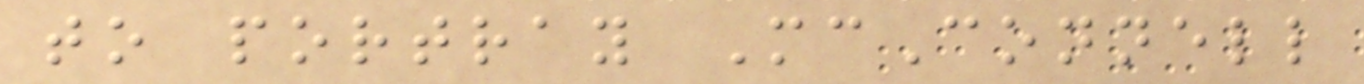to portray McConnell
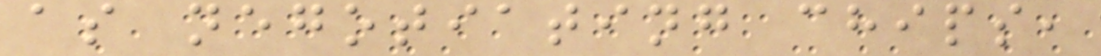as negotiating chips,
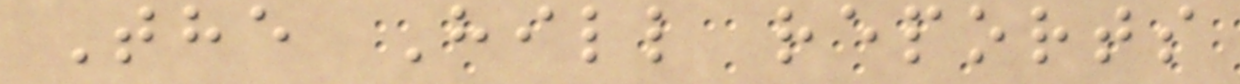The Hill reports
